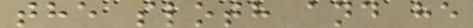the sloth and he
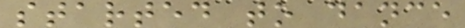started to dance
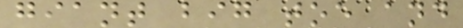giant big toe and
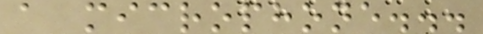a microphone...
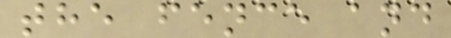the fence and
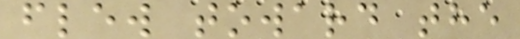flew toward the
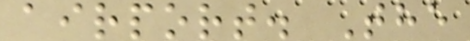airport. The
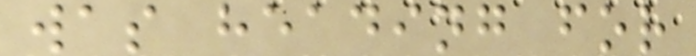was heading for
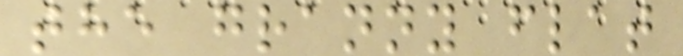the granny flat
